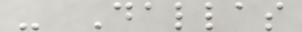- Dallas
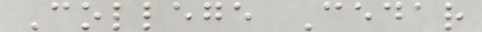College Cedar
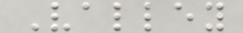Valley
